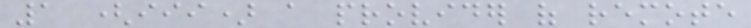1 (iii) a provider of remote
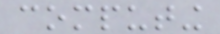computing
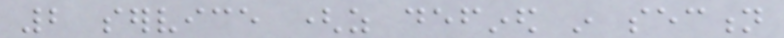2 service (as defined in section
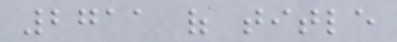2711 of title
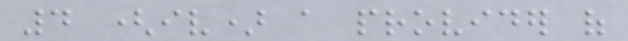4 (iv) a provider of
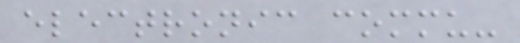electronic commu-
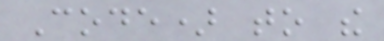Code) to the
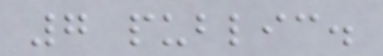7 public.
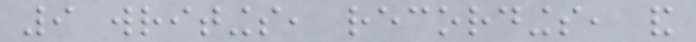9 writings, recordings, and
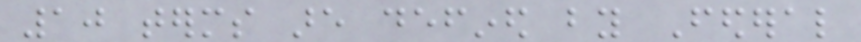10 terms are defined by Federal
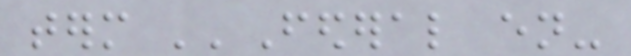term ''Federal en-
